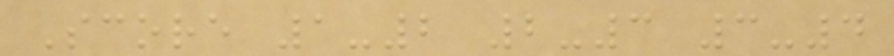Score 1-2 2-3 3-4
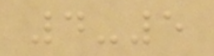4-5
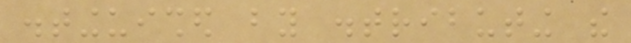distinguished by distributing the
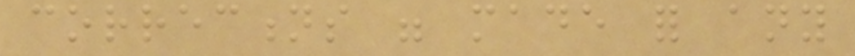corrections were made for any
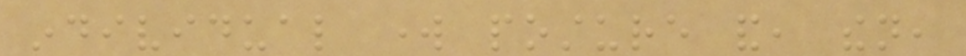individual work posture and, then,
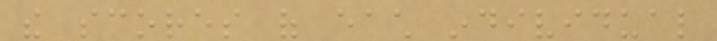the scores of each individual
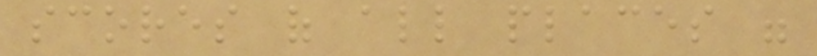scores of all places were
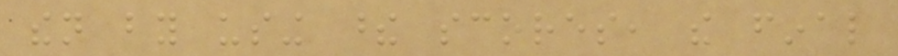then by using these scores, the final
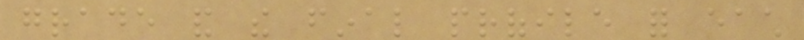grade and the final profile for each
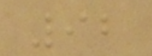92
